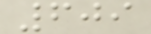609
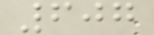607
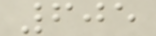605
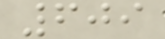609
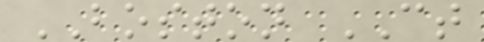BOSTON CT
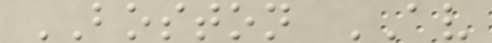BOSTON AV
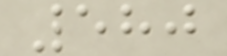580
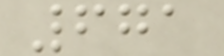671
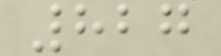827
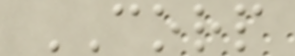CORP
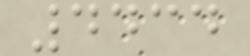4434
